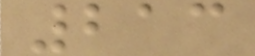213
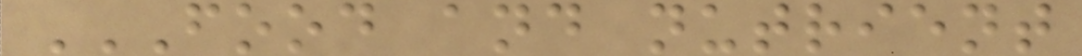FOOD AND NUTRIENT
